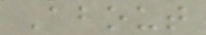About
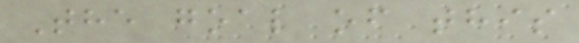The goal of this
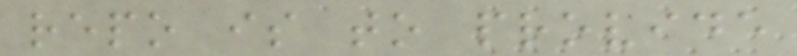repo is to provide
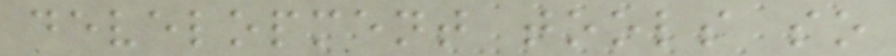development tools so
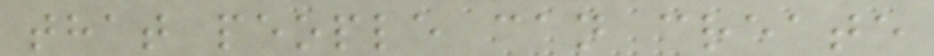that people can create
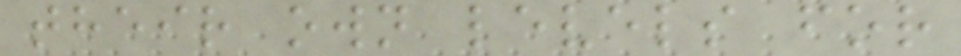their own levels for
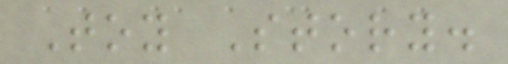Toy Story.
